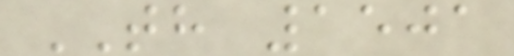TH 1501
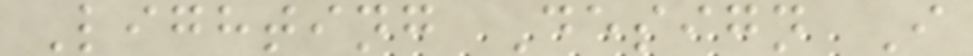Lighting Design I
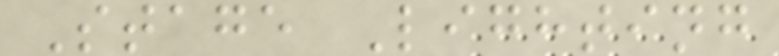Stage Lighting
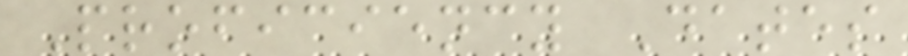Proficiency Dates
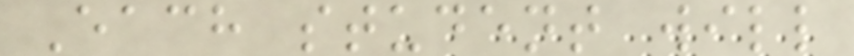Each student will
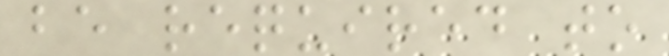be required to
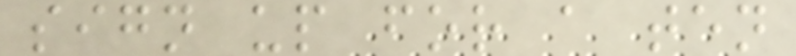sign up for a ten
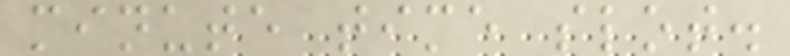minute time slot.
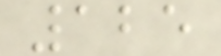125
